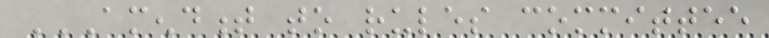AMENDMENT TO RULES COMMITTEE
